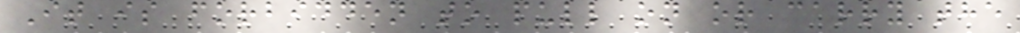It is forbidden to pull on or carry the
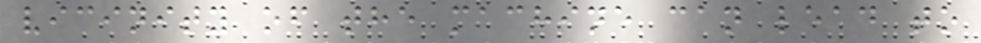vicinity of the machine can lead to
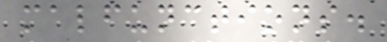malfunctions.
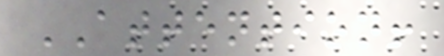ATTENTION!
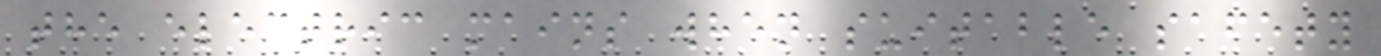the electric mains when suitable safety
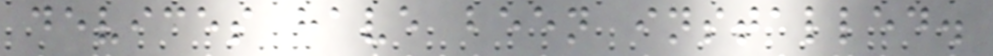devices have been installed.
